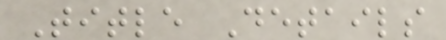Title Details
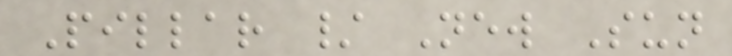Pillar / New Sun
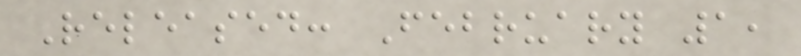Released: February 1,
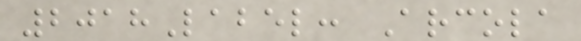2018Label: Arcola
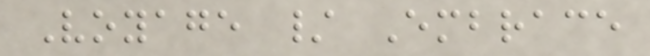Voyage / Embrace
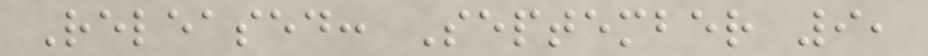Released: September 9,
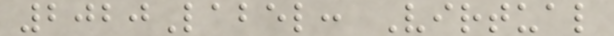2020Label: Virtual
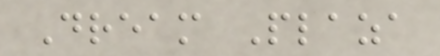Dream Plaza
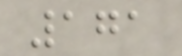171
